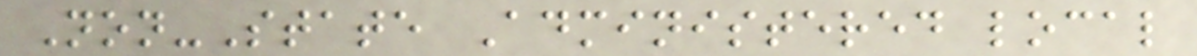Non-State Administered local
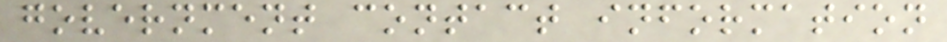government contact information
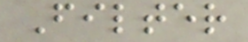Filter
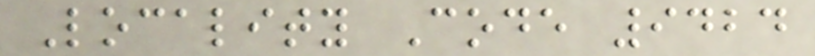Locality Code 9424
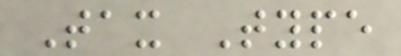Tax Type
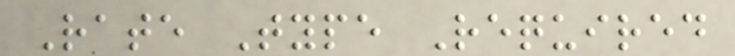Rate Type Required
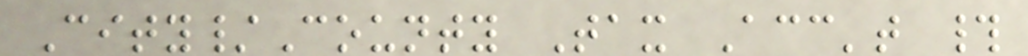City/County Tax Acc't #
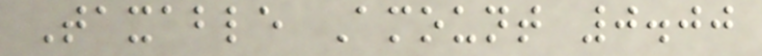Taxable Amount 0.00
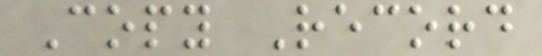Copy Record
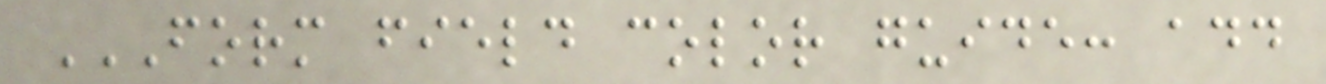FORM FIELD COLOR GUIDE: ADD
